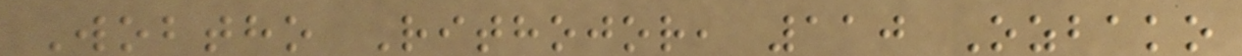Wobtho Rithojor, 110 Ozbako
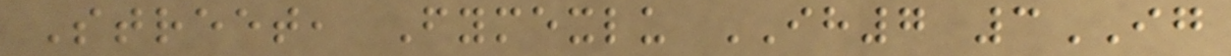Street, Fymexlu IH7 3IG
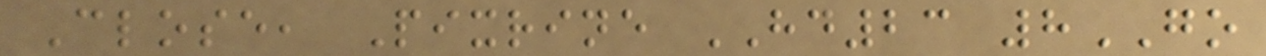Close, Pixrine HD23 8GO
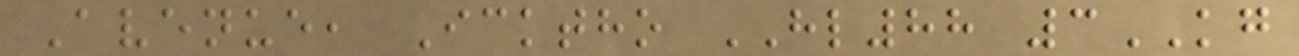Avenue, Icktho HL88 3KG
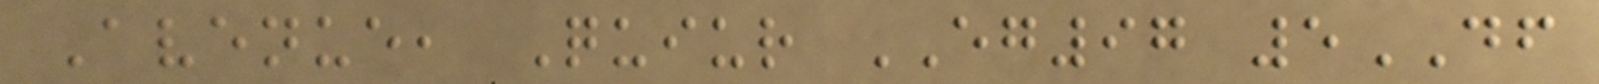Avenue, Quiur EG97 5DF
